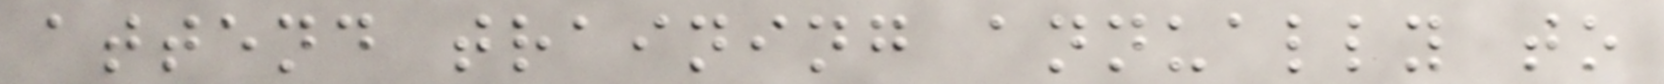attend training annually to
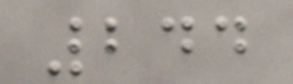244
